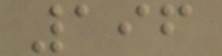196
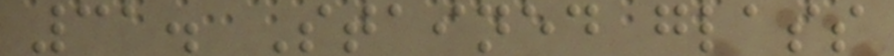31. Stained glass
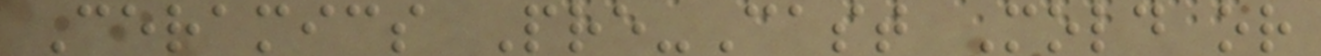Ceramics Pre-Cast Mold or
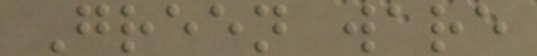Green ware
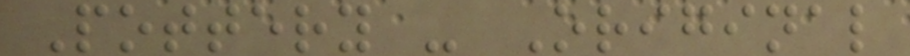Pottery - Original
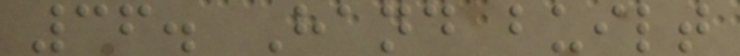36. Hand built
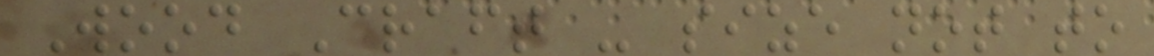Wood Craft - size not to
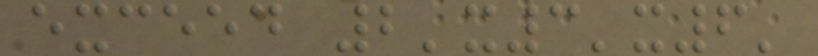exceed 2'x3'x6'
